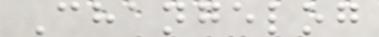Changelog
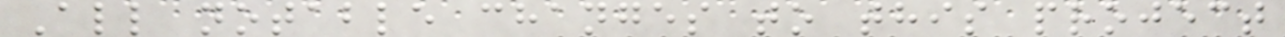All notable changes to this project
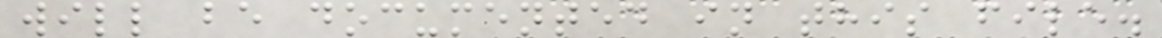will be documented in this file.
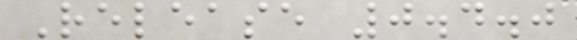Release 0.4.0
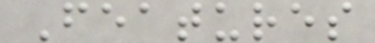Features
